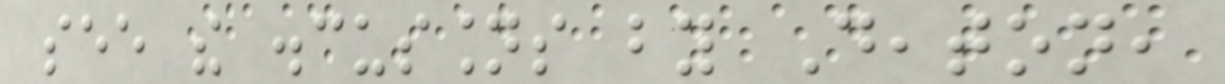see the discussions by Deaton,
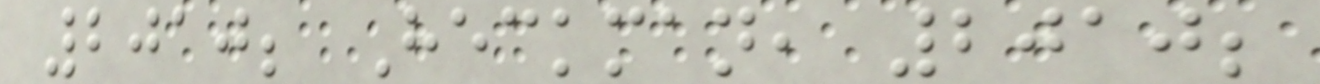2010; Heckman, 2010;
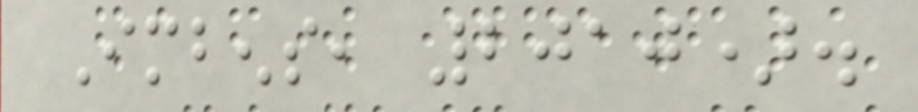Imbens, 2010).
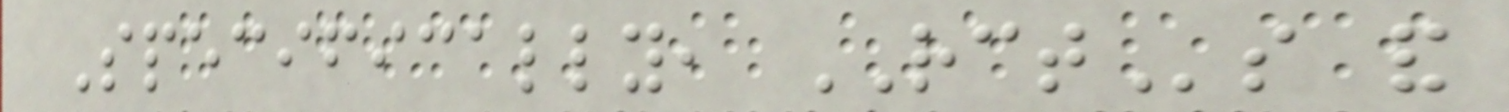Specifically, RCTs and
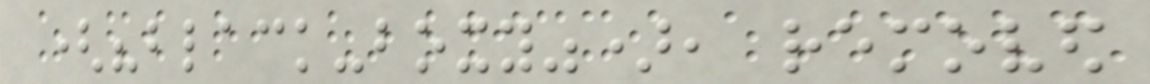("black-boxy"), removed
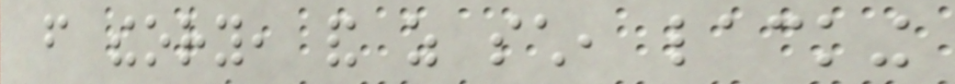from theory, and as such, lacking
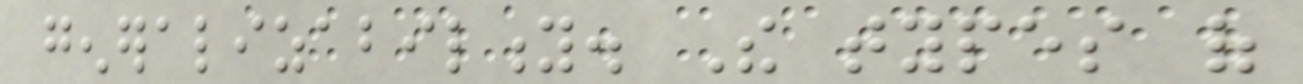generalizability. The types of
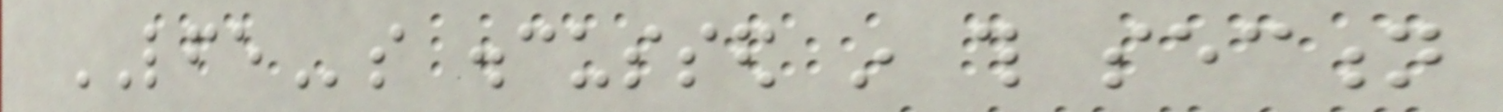LFEs discussed in this section
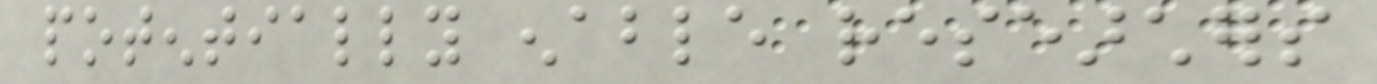potentially enable researchers
